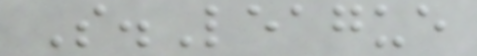S.League
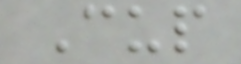Cup
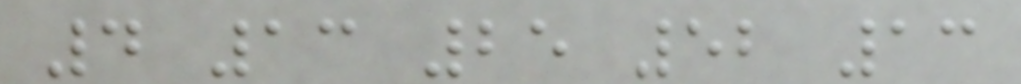4 13 25 52 13
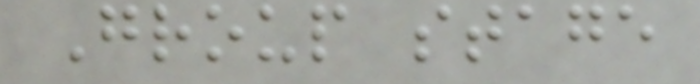Group stage
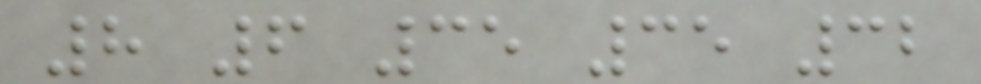8 6 35 35 32
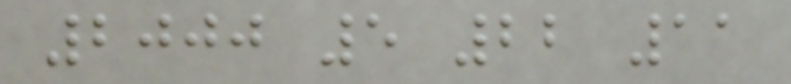2000 5 22 11
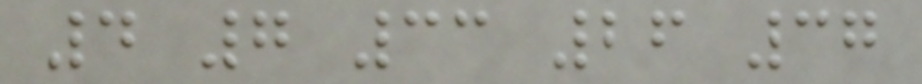4 7 33 26 37
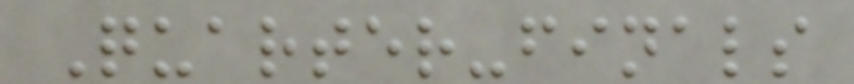Quarter-finals
